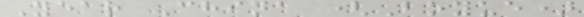Year China (Boyue)
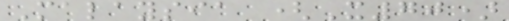Malaysia (X70)
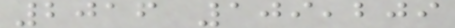2016 109,209
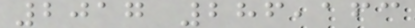2017 286,163
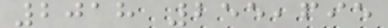2018 255,695
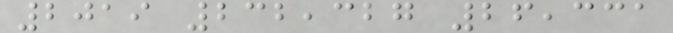2019 232,327 26,331
